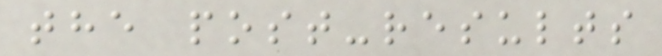the post-results
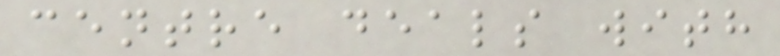centre deals with
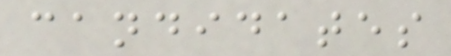candidates
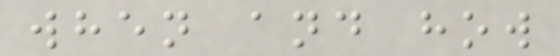when and how
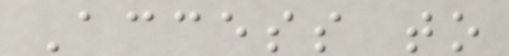Access to
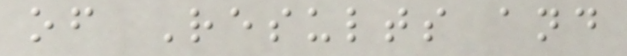of Results and
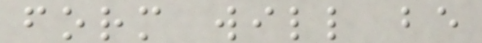form will be
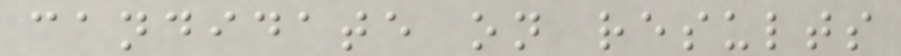candidate on results
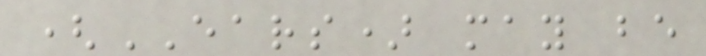(EARS) may be
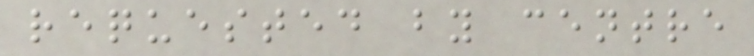requested by centre
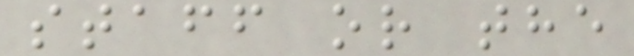staff or the
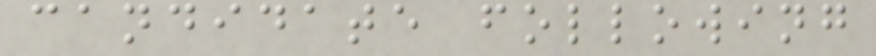candidate following
